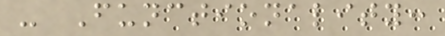- Functionality:
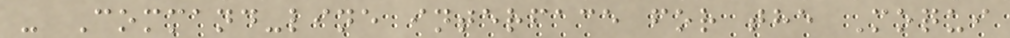- Command-line interface for the Moqui
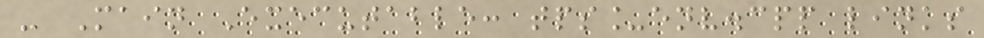- Main Executable: tps_env.cpp links
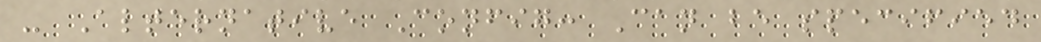- Alternative Config: Can be specified
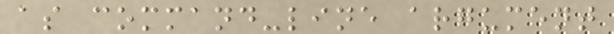as command-line argument
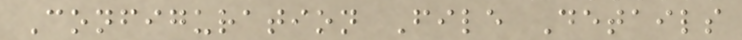Configuration File Details
